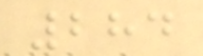284
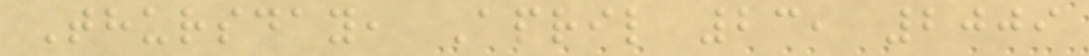Thursday, April 23, 2009
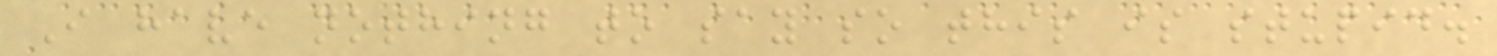I have nothing to say so this is stupid.
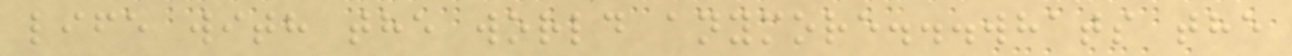life with the world anymore...whats the
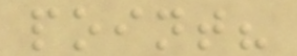point?
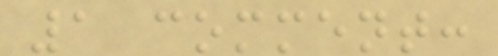1 comment:
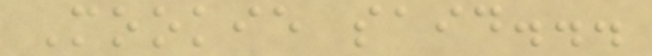Mookie said...
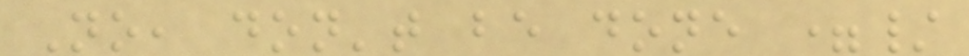No, don't be done =/
